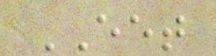EET
